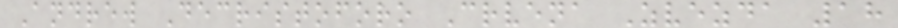Andrew Decristoforo Crvena Zvezda 18
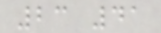23 41
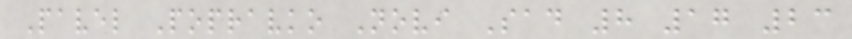Pavel Popravko Novi Sad 8 17 23
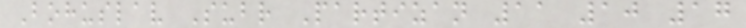Bohuslav Subr Partizan 11 10 17
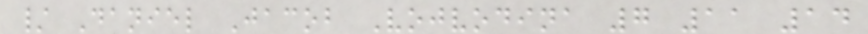/ Daniel Jacob Vojvodina 7 11 14
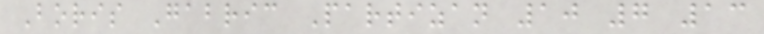Boris Gabric Partizan 10 7 13
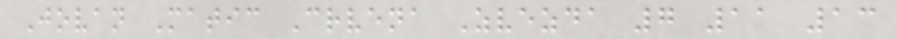Jovan Matic Crvena Zvezda 7 11 13
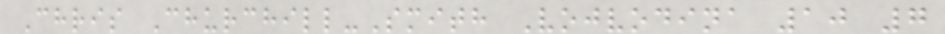Chris Churchill-Smith Vojvodina 10 7
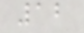12
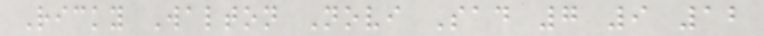Ricky Walton Novi Sad 7 9 12
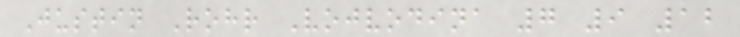Justin Rohr Vojvodina 7 9 12
